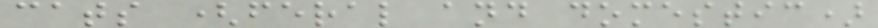cats (feral and domestic)
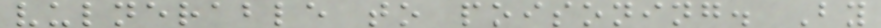vulnerable to poisoning. By
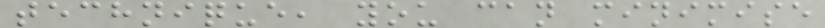technique, you can minimise
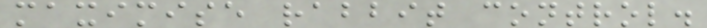maximise rabbit control.
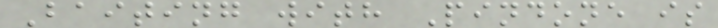Baiting with Pindone is
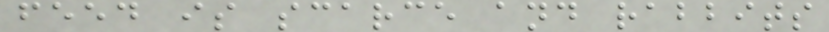feed is scarce and rabbits
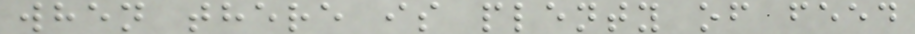when there is plenty of feed
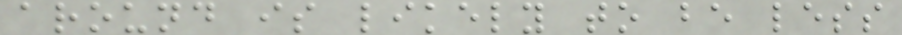around is likely to be less
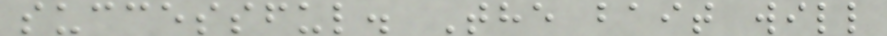successful. The bait will
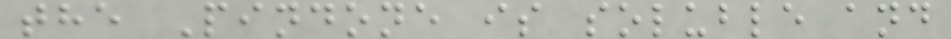the Pindone is soluble and
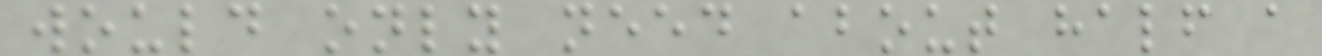would only need about half a
